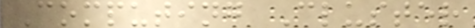Computing Cluster
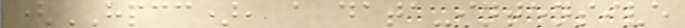(HPCC), a data-intensive
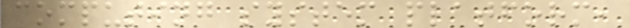computing system platform,
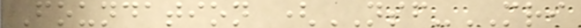Foundation (NSF-MRI
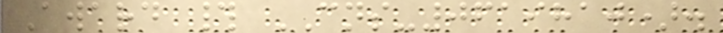Award # CNS-0619810).
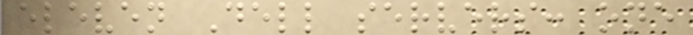eleven Dell servers: one
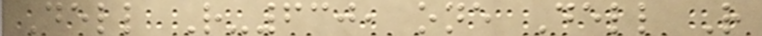Dell R-630, one Dell R
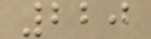220
